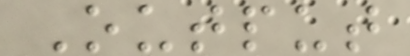Output
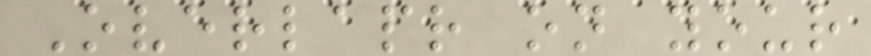Overlapr on your
